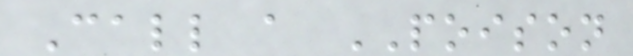Call a POISON
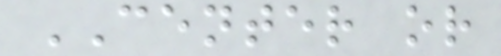CENTER or
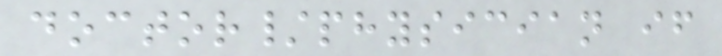doctor/physician if
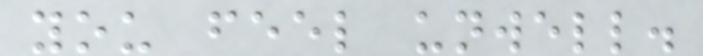you feel unwell.
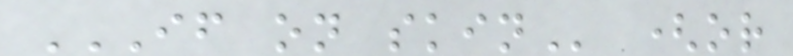IF ON SKIN (or
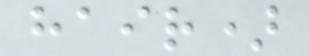hair)
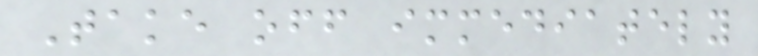Take off immediately
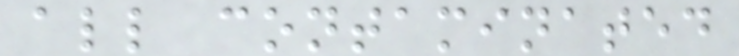all contaminated
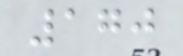170
